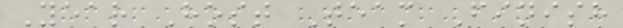Year Host Team Finish
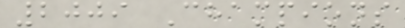2009 Champions
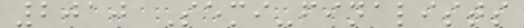2010 Semi-finalists
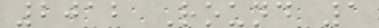2012 Round 1
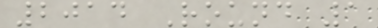2014 Round 1
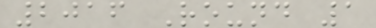2016 Round 1
